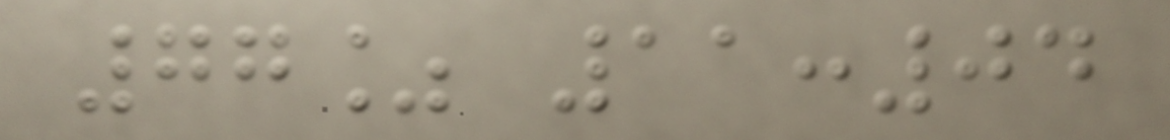77% 11:04
